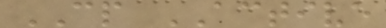CP ACTIVE
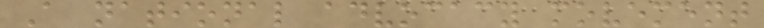A national advocacy movement
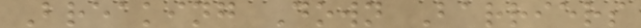Breaking Down Barriers
